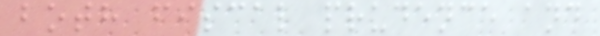both fiscal prudence and
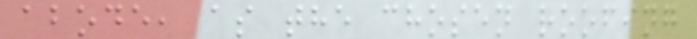abode, as the chosen roofing
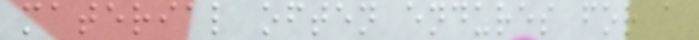material often endures for a
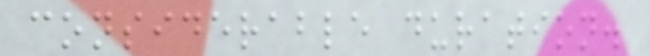considerable duration.
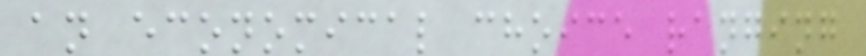an economical choice ranging
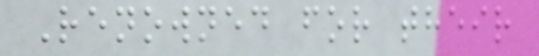Renowned for their
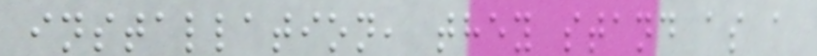installation, they stand as a
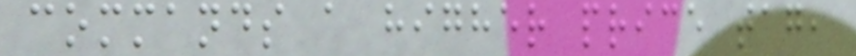commands a higher price tag,
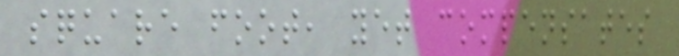square foot, yet compensates
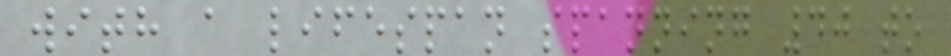with a lifespan spanning 40 to
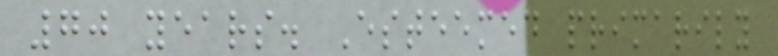70 years. Esteemed primarily
